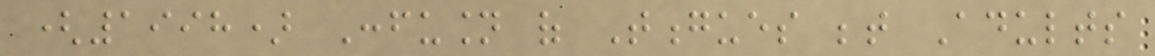(1998) Confusion of Tongues between Adults
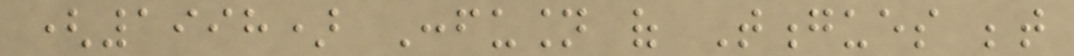(1998) Confusion of Tongues between
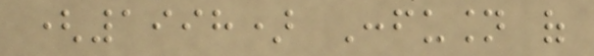(1998) Confusion of
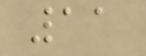11
